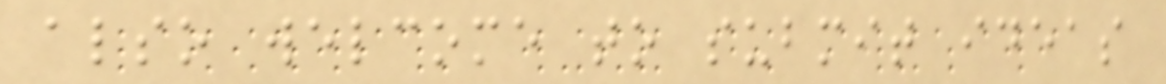also welcome to submit ideas
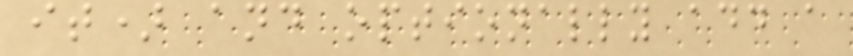it) and optionally add a
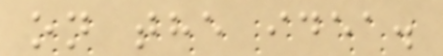on the idea.
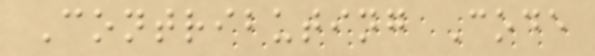Contributing Code
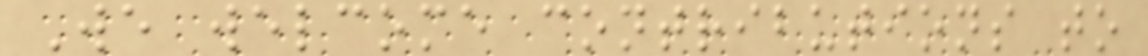We welcome contributions to
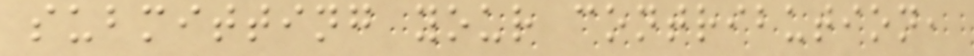submitting your contribution,
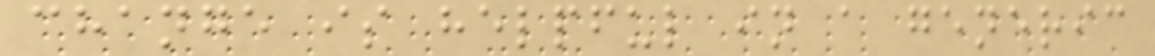change is helpful in a generic
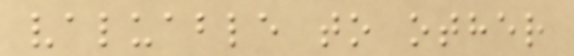valuable to other
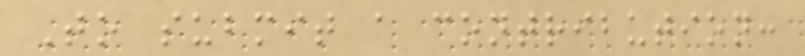To submit a contribution:
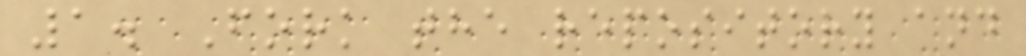1. Fork the repository and
